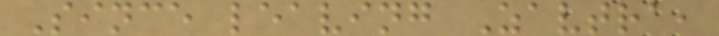Since leaving Zavtra,
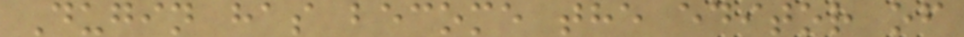Dugin has become the editor of
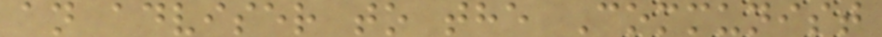an adviser to the Communist
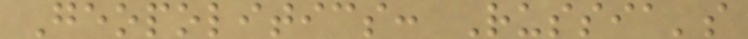Geopolitics: Russia's
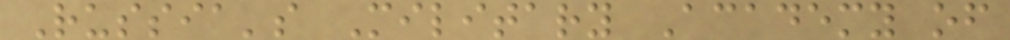Russia's Military Academy of
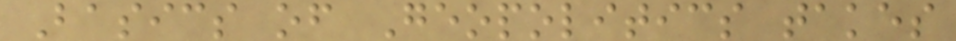Basics of Geopolitics takes
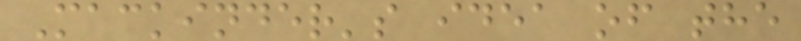Mackinder's idea of the
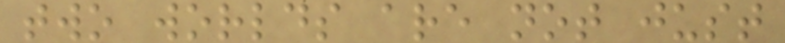two worlds are not just
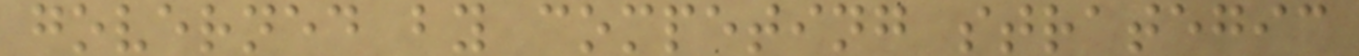governed by competing strategic
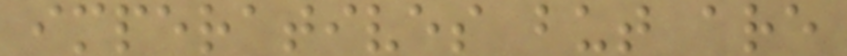imperatives but are
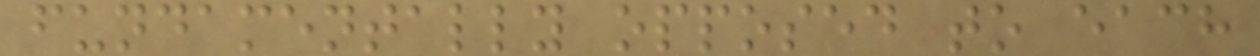fundamentally opposed to each
